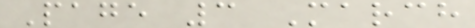Page 3 March
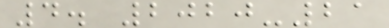4. 2020-21
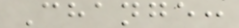Change:
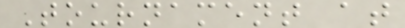Tournament at
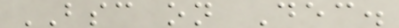BSC on Dec.
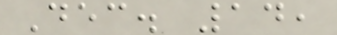Dec. 14,
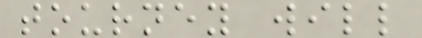tourney will
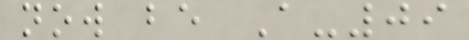now be A-09
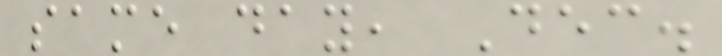same day, Dec.
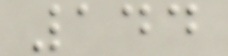144
